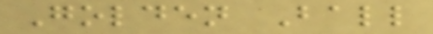Golden Ball
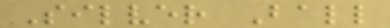Silver Ball
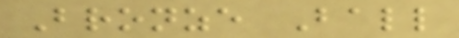Bronze Ball
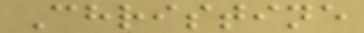Christine
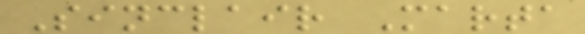Sinclair Marta
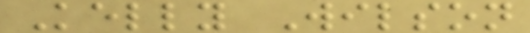Kelly Wilson
